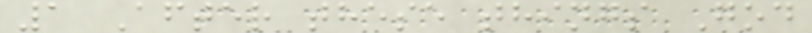1 After these things God
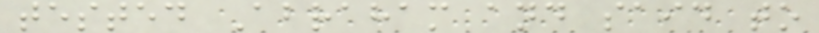tested Abraham and said to
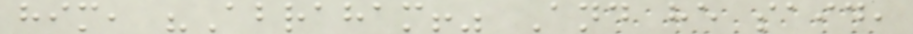him, "Abraham!" And he said,
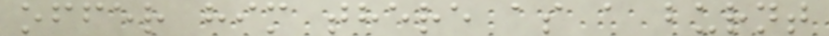offer him there as a burnt
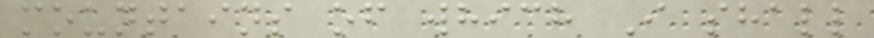mountains of which I shall
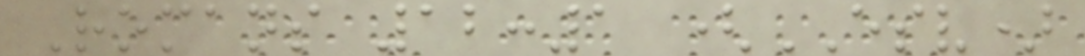Romans 12:1 (ESV)
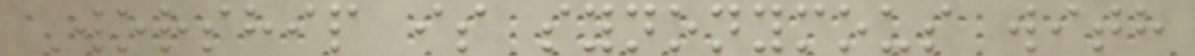Worship is synonymous with
